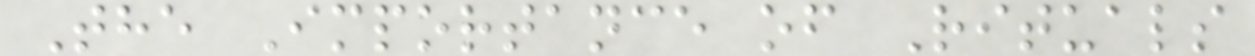The Importance of Rituals
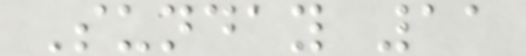Sunday 11
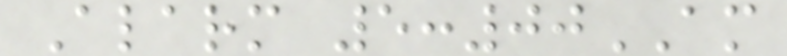Alarm 5:00AM
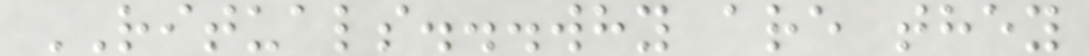RITUALS...why are they
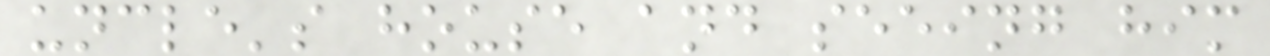uncle's house and seeing him
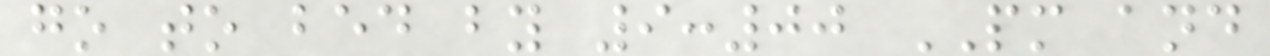go to bed by 9:00 PM and
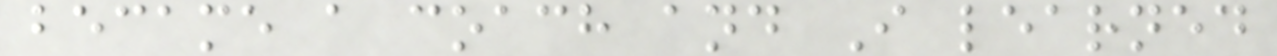became a coach and I learned
